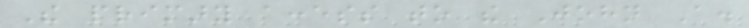The primary access to the John A.
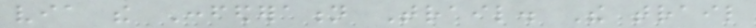via the Confederation Trail. The trail
